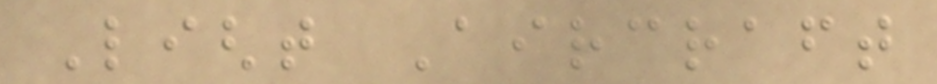Light Aircraft
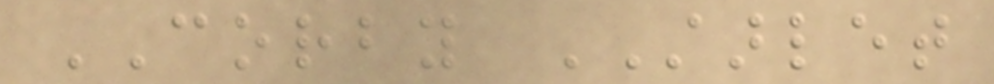CORBY STARLET
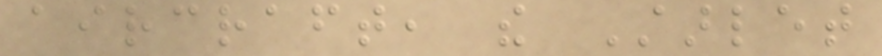aircraft, the Starlet
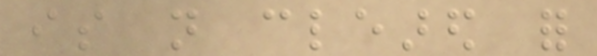is not cleared for
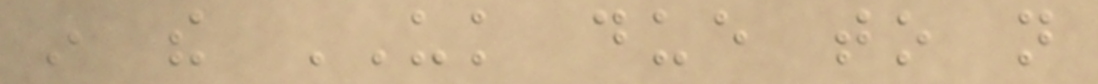in the UK due to not
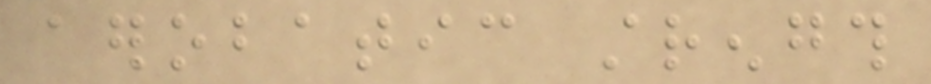aerobatic strength
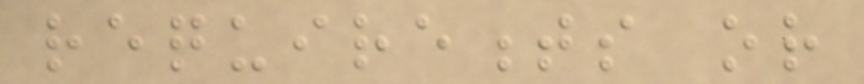requirements or
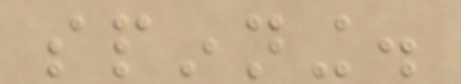spinning.
